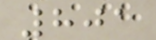801
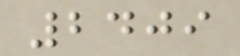2409
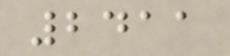2411
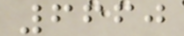6660
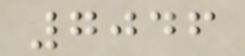7046
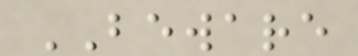BEWARE
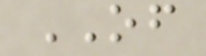OF
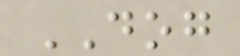DOG
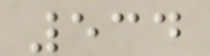534
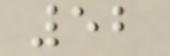52
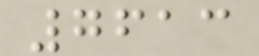7613
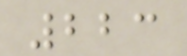223
